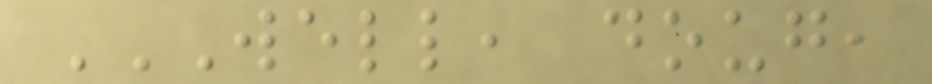WELL, DOUG,
